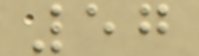57
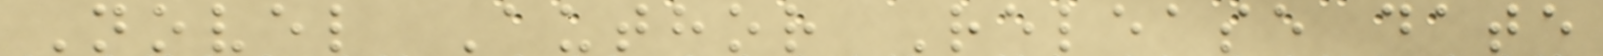Novel Author Release date
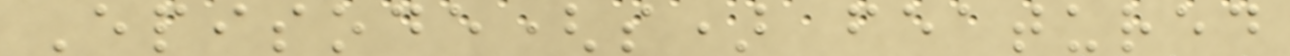Episode(s) featured
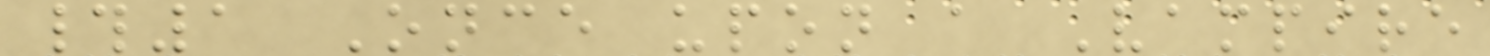#1 Once upon a Vampire
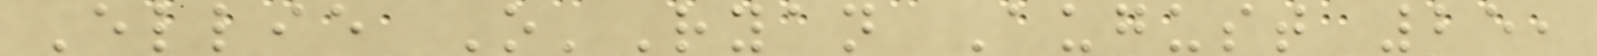Ellie O'Ryan August 25,
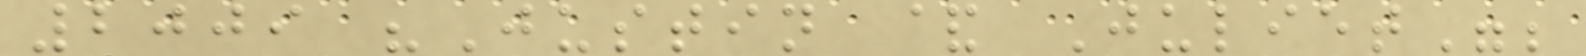2009 "Justin & Juliet";
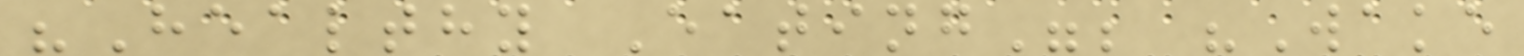"Healthy Eating"; "Wake
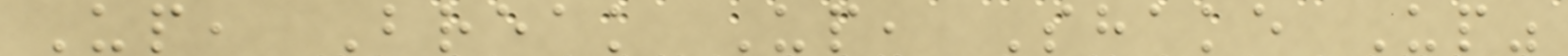Up, Break Up, Shake Up"
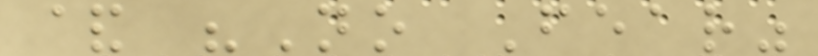& "No Fear"
